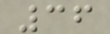36
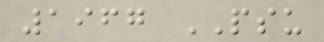1967 PSU
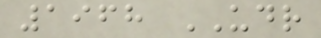1968 UDR
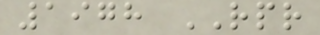1978 RPR
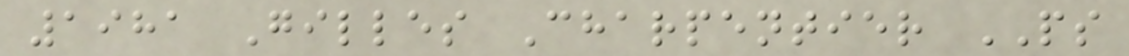1981 Gilles Charpentier PS
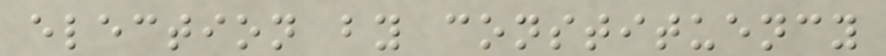election by constituency
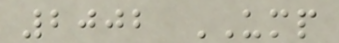2002 UMP
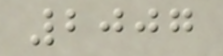2007
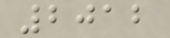2012
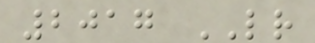2017 LR
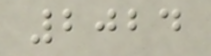2024
